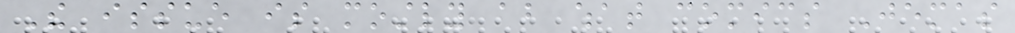The issue is mostly about what comics Jemas
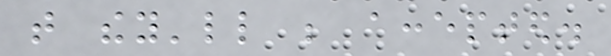that they'll be accepted.
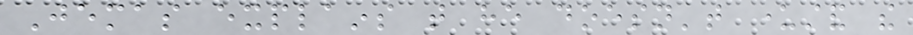Jemas explains that he doesn't understand the
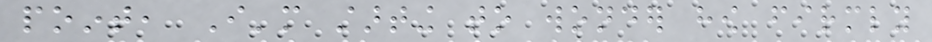point, I'm starting to wonder how firmly
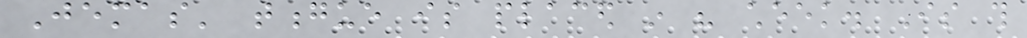Jemas' tongue is placed in his cheek. Is this
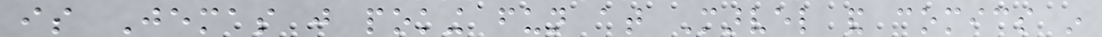is Jemas just poking fun at Marvel and comics in
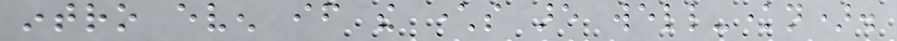intro even if the characters are well-known).
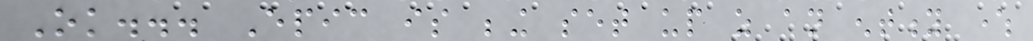Ok... Epic is being set up as an entity where
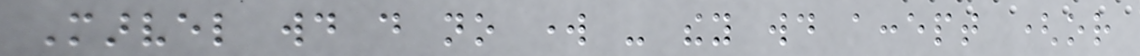Marvel would do no work - they would accept (or
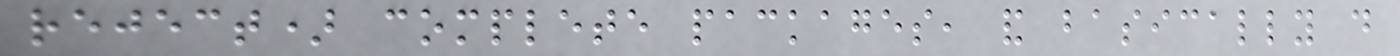reject) complete packages, and basically do
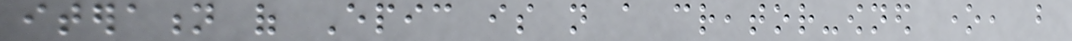iteration of Epic is not a creator-owned one, but
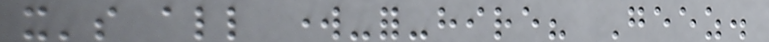it's all work-for-hire? Geez.
